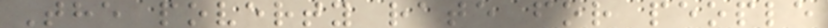The poverty rate for people
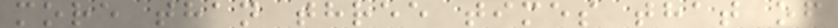more than three times that of
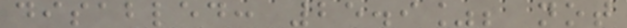disabled: 25.9%; not
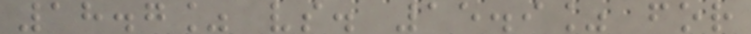18.7% vs. 15.9% for
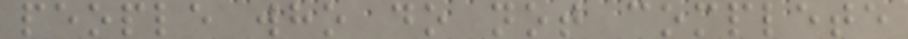people who do not complete
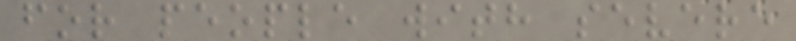for people with severe
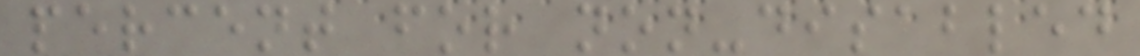percent for non-disabled
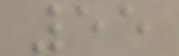55
